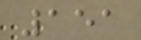151
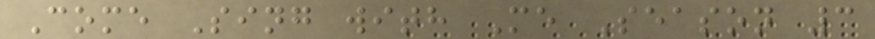Come Sing with Me Season 3
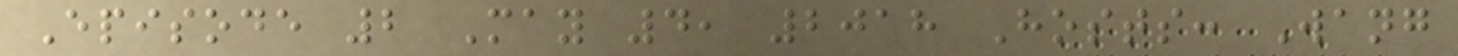Episode 2 May 4, 2018 Hosts: Wang
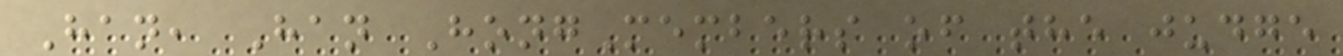Han, Han HongMembers of the judge
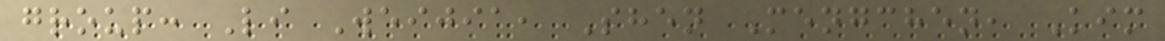group: Li Weijia, Shen Mengchen, Kim
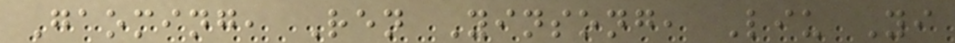Gaoming, Ren Yinsong, Liu Yi
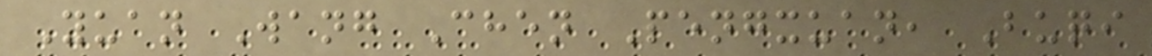Yuan Wang Chen Pengxuan, Buqi
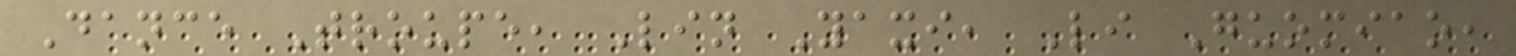Dance Troupe, Lin Yaxi, Li Guomiao,
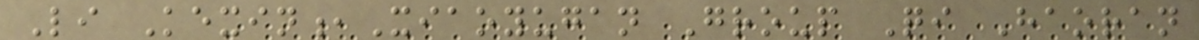Li Kexin,Xiaoyugan Group Qi Haoran
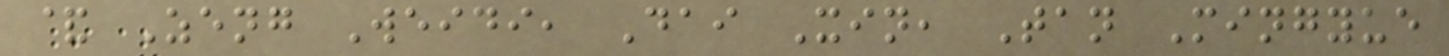& Zeng Weidi, Dai Xin, Tan Mingyue
